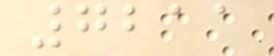7211
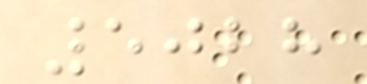5028
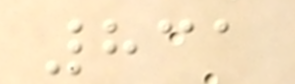831
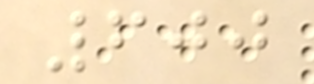600
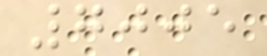7005
